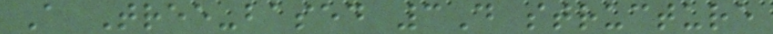A Tree-based 3D structure
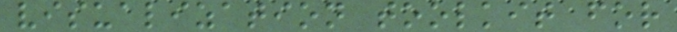visualization toolkit for
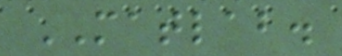MATLAB.
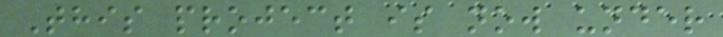This project is now under
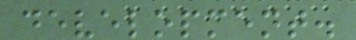development.
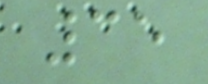35
